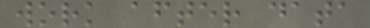work after data
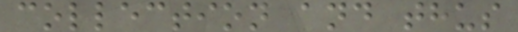collection and thus
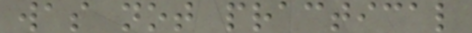was not practical
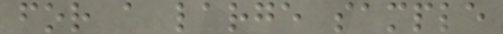for a large sample
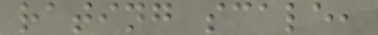rating scale,
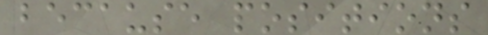because positions
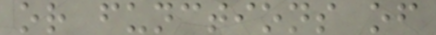or functions of
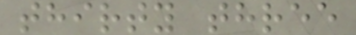thirty three
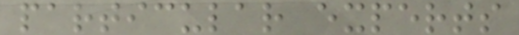particular experts
